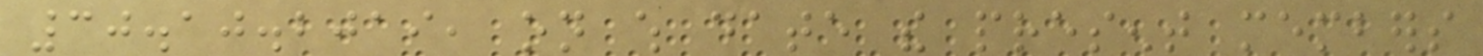30.10.2019, on which date the present members
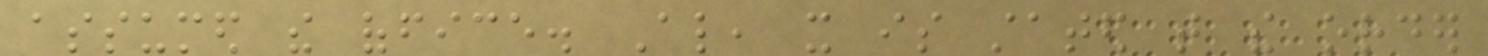assumed the office. Also, it is stated that the order
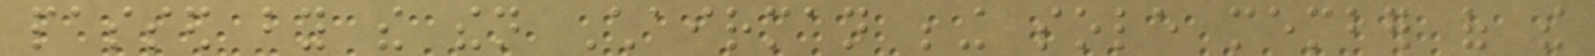passed by the then Chairman being sole member of the
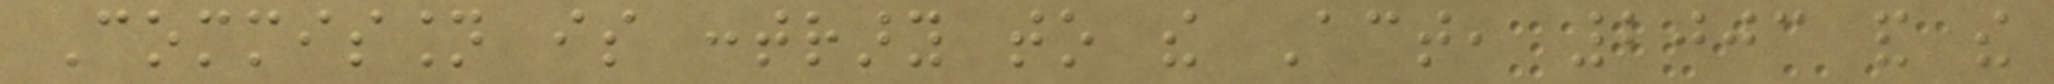Commission is contrary to the Act, 2003 and the
